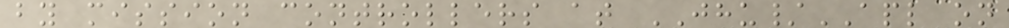by mission controllers at JHU/APL on
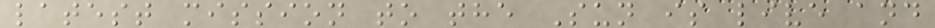latest mission to the Sun is live and
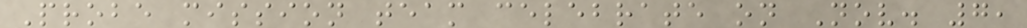Probe mission team celebrate on Nov. 7,
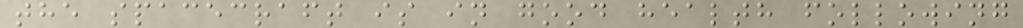the spacecraft is in good health following
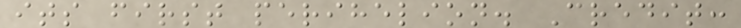its first perihelion. Credit:
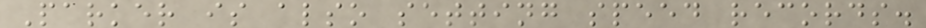Parker is also setting speed records.
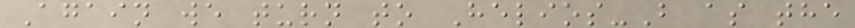Again we turn to Helios-B as the
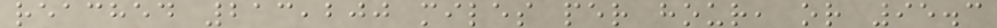reached 213,200 miles per hour, or 95.3
